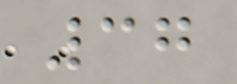37
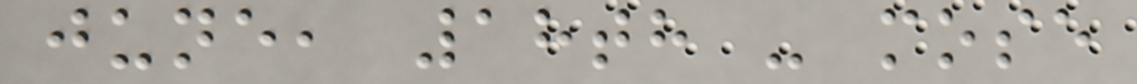june, 18th - mose
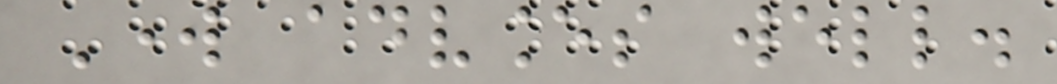Work advances well.
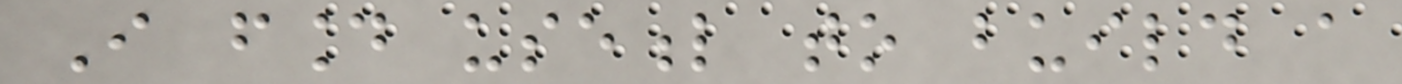I found useful to build a
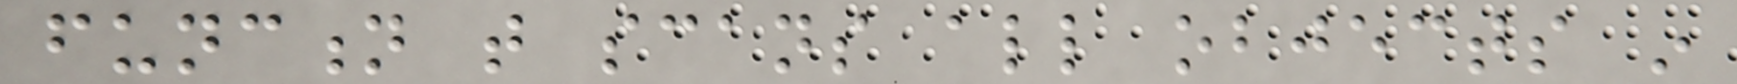function that scans all objects in
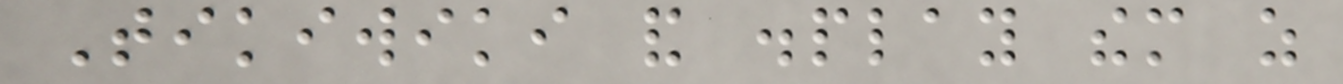Tikiwiki and display them as
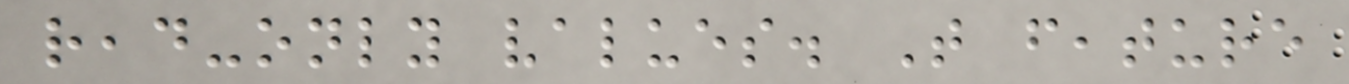read-only values. That feature
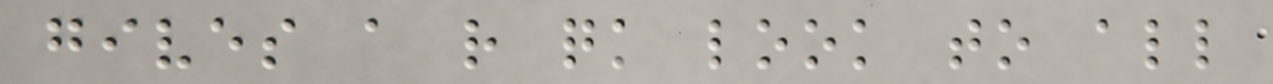gives a rather quick look to all
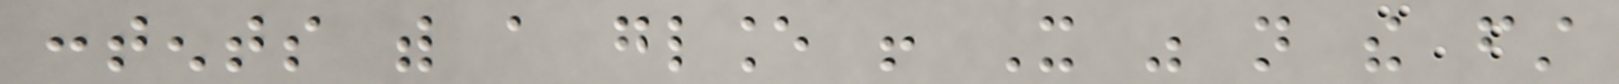contents with a glance ! It was not the first
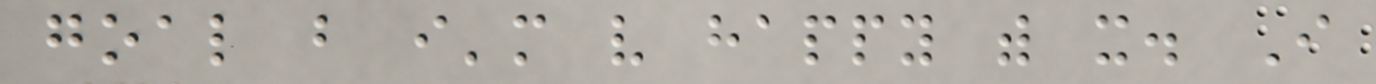goal but i'm very happy with it. I
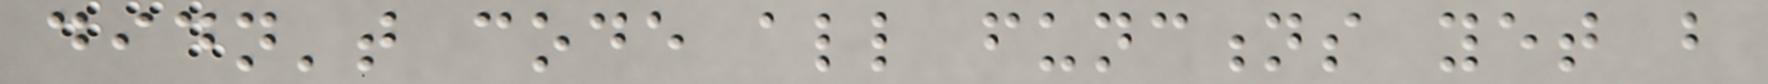didn't code all functions yet but
